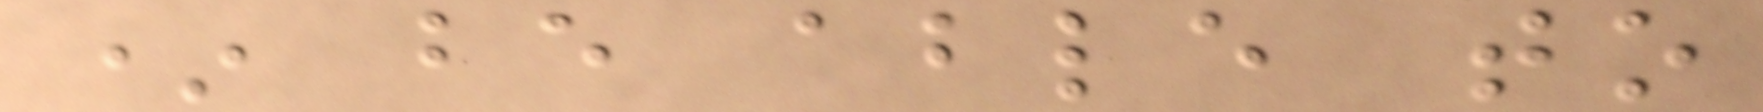* be able to
